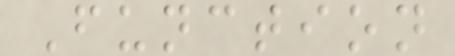Function
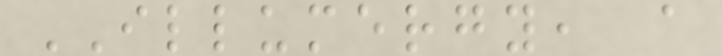ILLUMERGY, a
